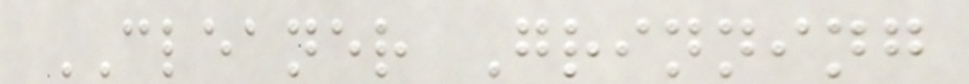CLEANER Grinning
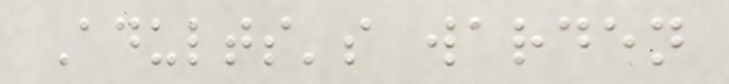Adults's warden
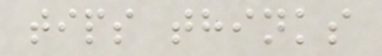tips thinks
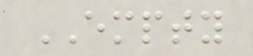EMPTY
